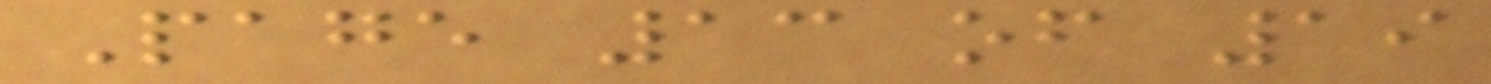Page 13 of 19
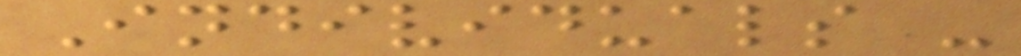Individuals -
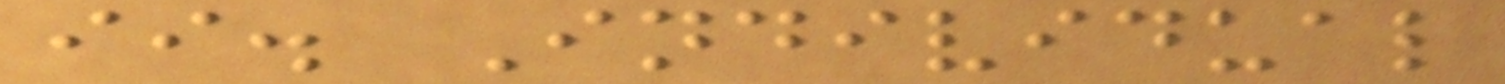ii. Individual
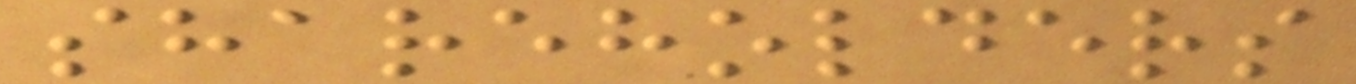shareholders
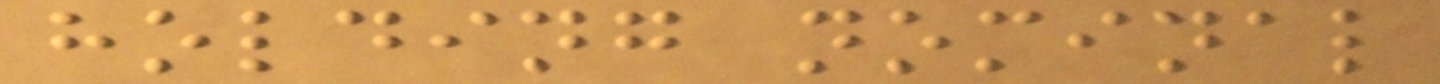holding nominal
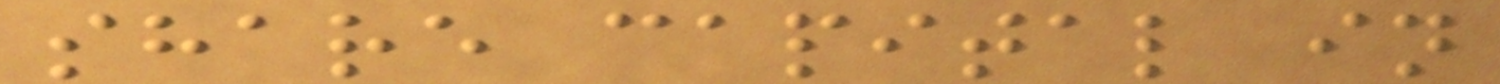share capital in
